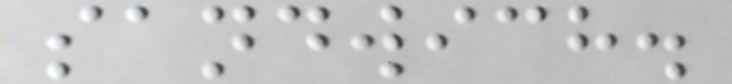sandwich.
